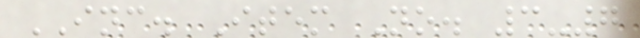INC. Item No. 3-7
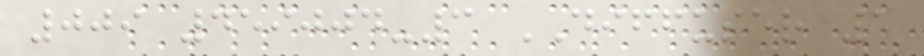009 459004-3 DIFFUSER 1
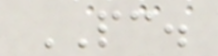PC.
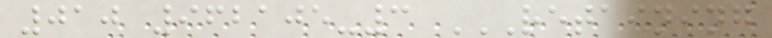010 962105-3 RETAINING
